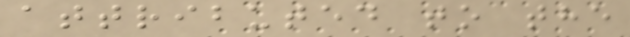attributed to the
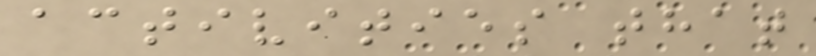activities that
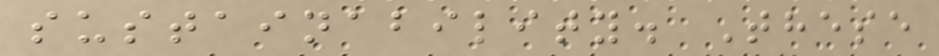sustainability. These
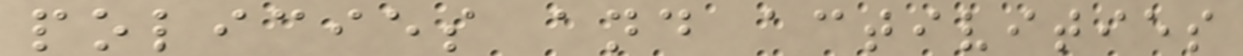policies and activities
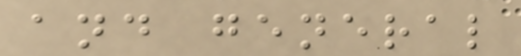and general
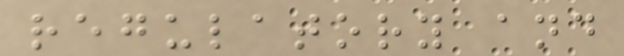regulatory and
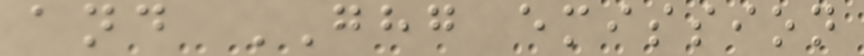and GHG emission
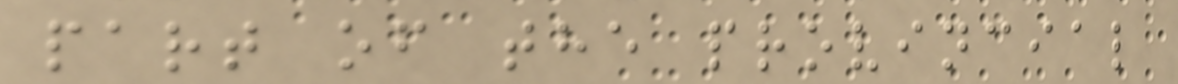part of the provincial
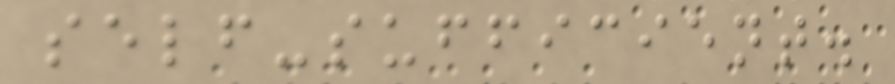self-sufficient.
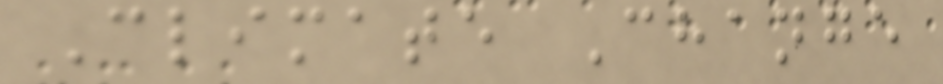Climate Change
